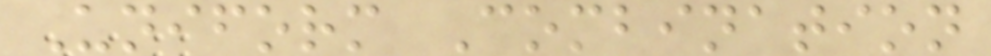Uniform Combination
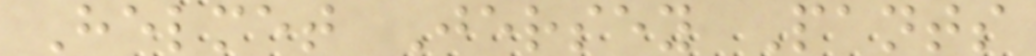Helmet Jersey Pants
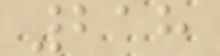218
